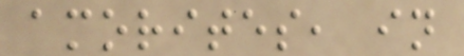amorites, in
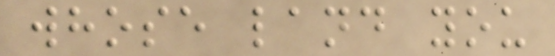whose land you
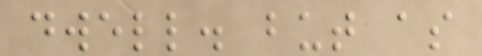dwell. but as
